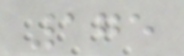175
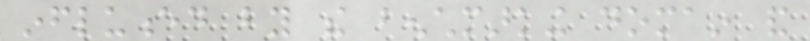influenced by the benchmarking domain and
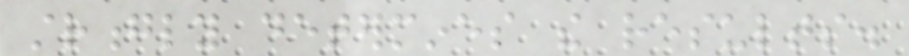strongly determines the results.
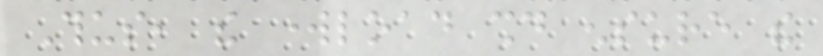Thus, the workload should ensure the
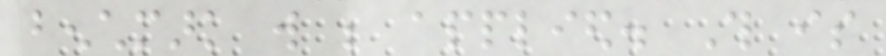benchmark will be applied. This is
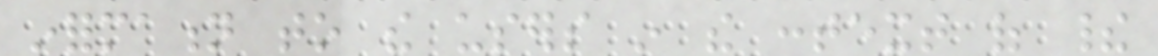information to the users in the context of their
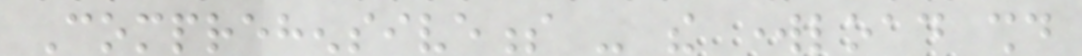Comprehensiveness - the workload should
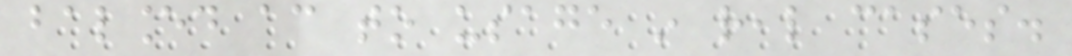balanced according to usage in real cases.
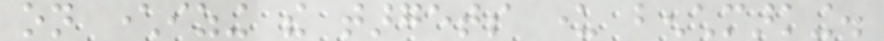on characterizing the targets under benchmarking.
